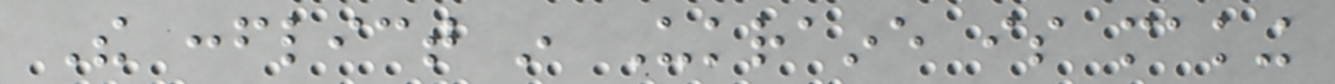The conflict in Ukraine is making
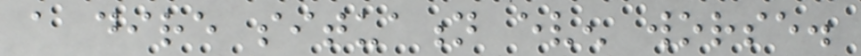a dire situation even worse.
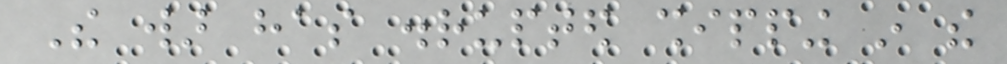The war has disrupted shipping in the
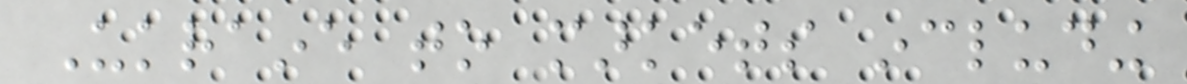Ukraine to markets including
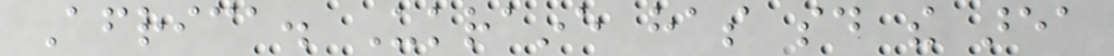Africa. Ukraine has said the area
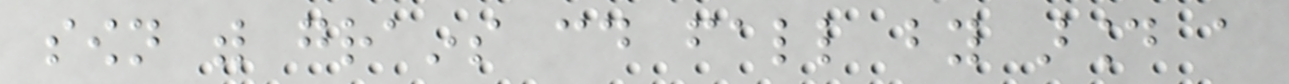sown with grains could fall by around a
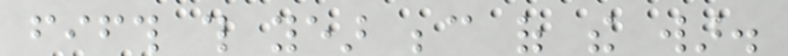fifth this year because of the war.
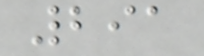291
